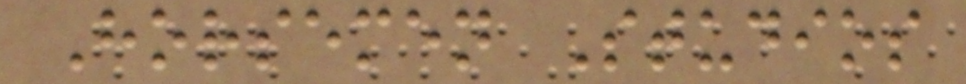Horsemen Studios
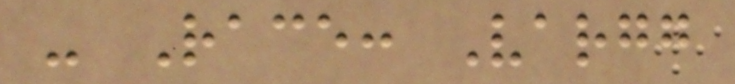- Race: Vargg
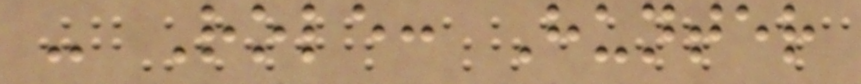- Role: Hunter
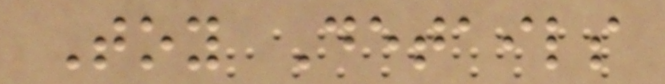Toy Details
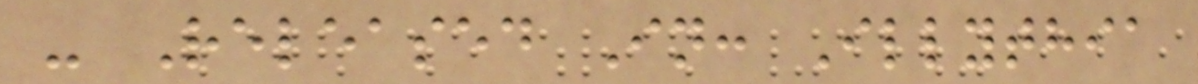- Released In: Illythia
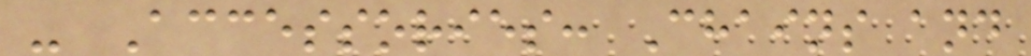- Accessories: Chains and
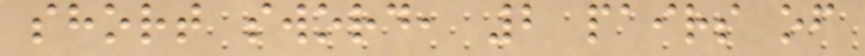short sword, 2 pairs of
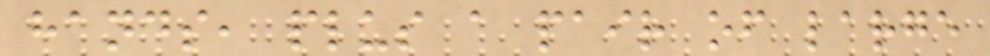hands, plus a pair of large
